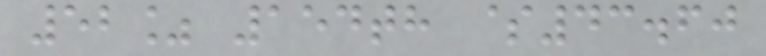52% 154th $43.60
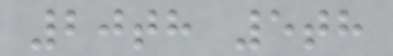20th 5th
